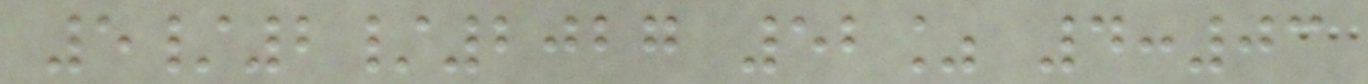5/2/2027 52% 4:03
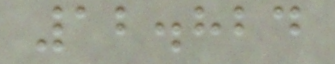12.824
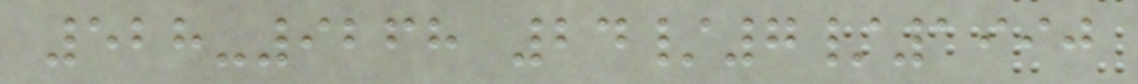528-9268 24/7/1990
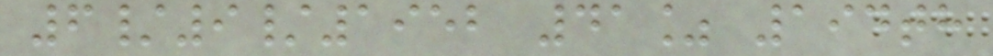6/9/1952 41% 194th
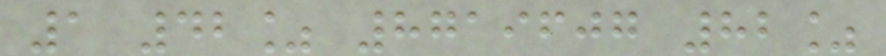1 42% 8719607 82%
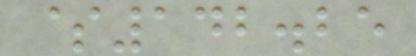$142.25
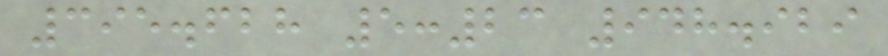395.628 5:23 948.929
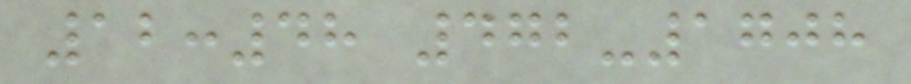12:48 472-1708
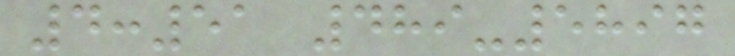4:51 489-5897
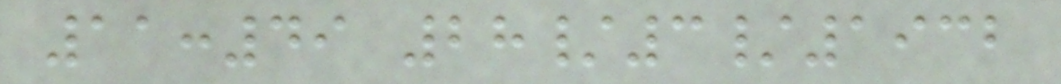11:49 28/3/1932
